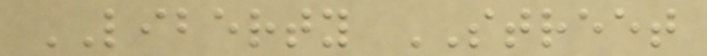LIBERTY STREET
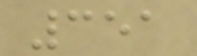351
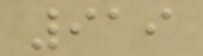919
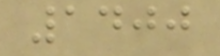1400
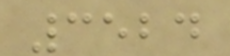3524
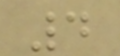4
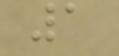1
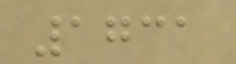1731
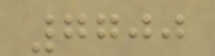7700
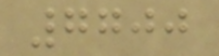7700
